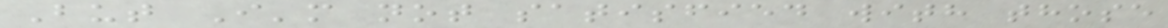But I'm not satisfied with those
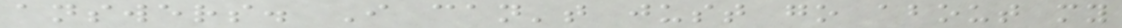answers. I can't just go about my
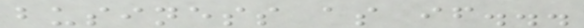business as if...
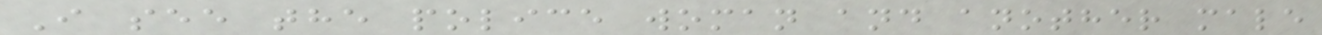I see the police woman and another male
